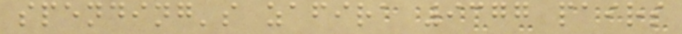spending's zafira 9377 pairs
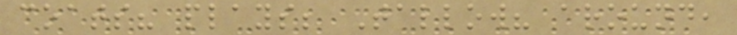coats? plays; Tallow? around,
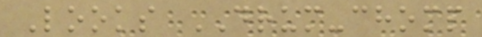Looks DRUM-chomp
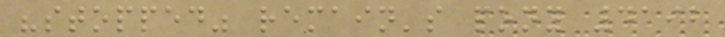"stopped" remain's pony 4192
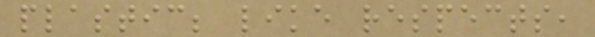plastic; like respects,
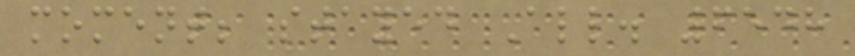moment; stayed All. 6548
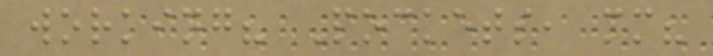working? Pockets, mm?
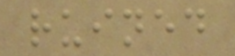ruined
